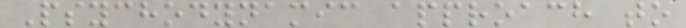Psychodynamic approach to
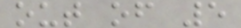out of 5
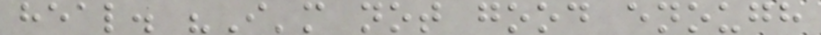heal. "I'm not good enough
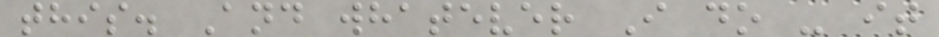this. And whatever I do - it
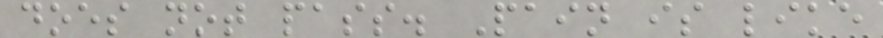does not pass. Pain is like
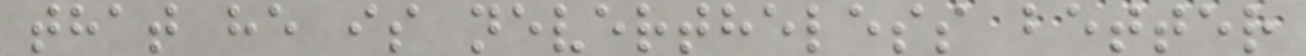that he is nevertheless better
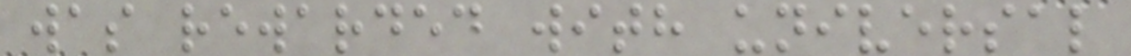was rewarded with universal
